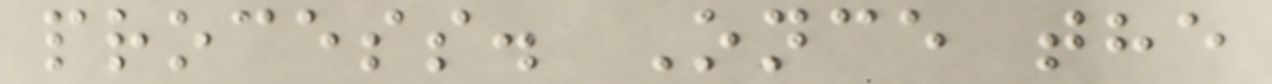process. Once the
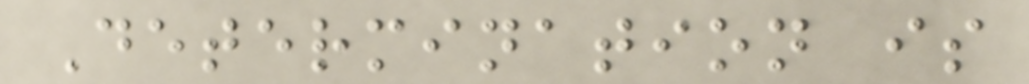Determination is
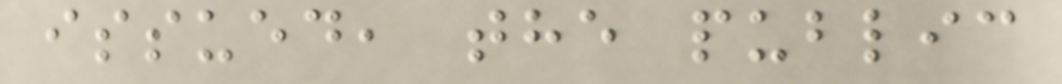issued, the public
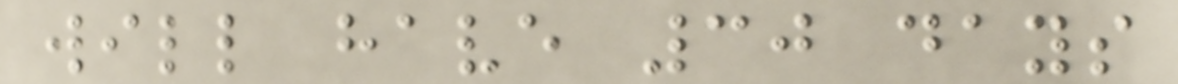will have 30 days
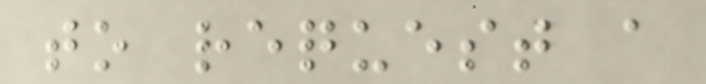to request a
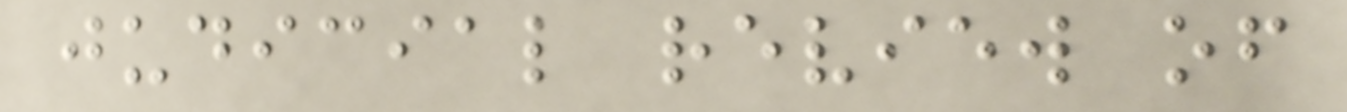judicial review of
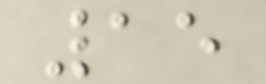15
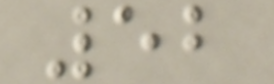52
